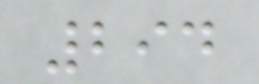294
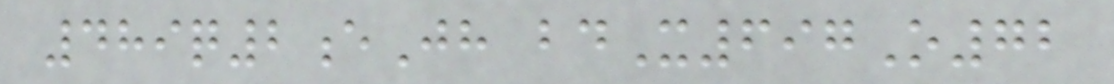489q2eJh bdX697O72
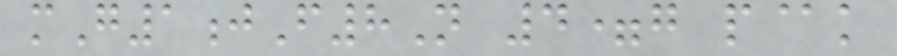mG1jF8N 4=g p@k
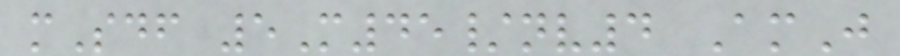mSdf 5M45/nv4 AmJ
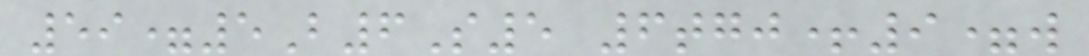59=5B6S5 6tgj+9=w
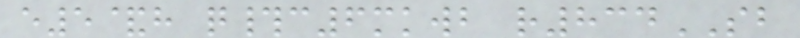e5&h q#c6mkwb r834SB
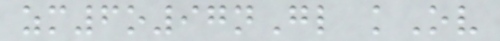zm6o97nGl kOv
